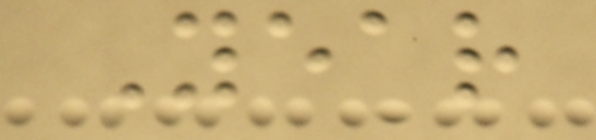Year
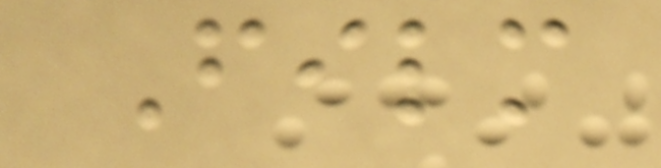Film
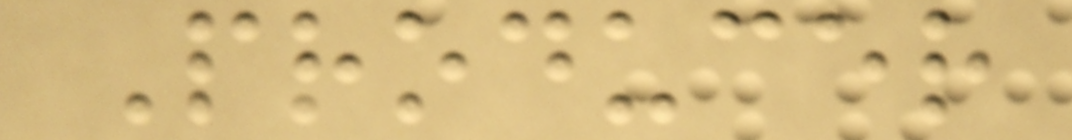Producer
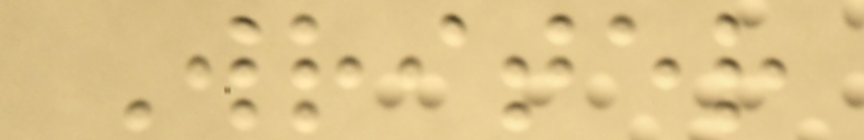Writer
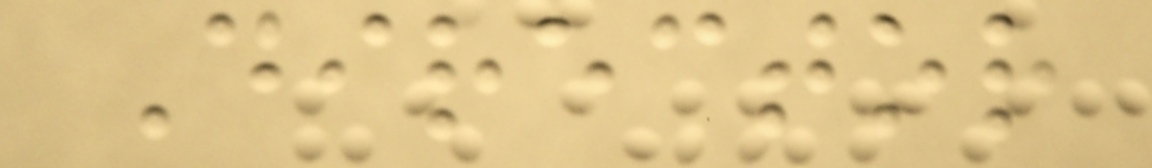Director
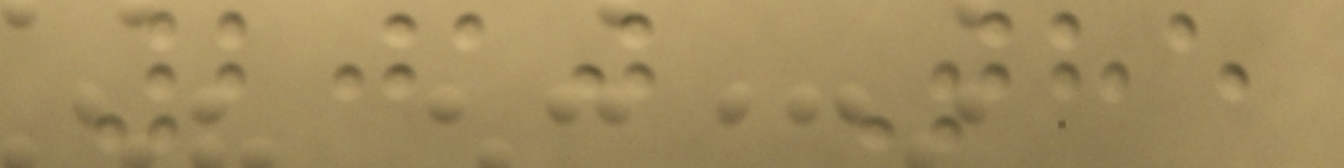2010 The
